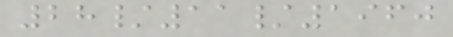28/11/1960
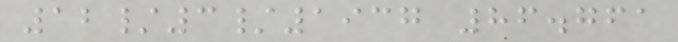12/3/1937 86.761
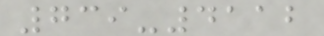739-4112
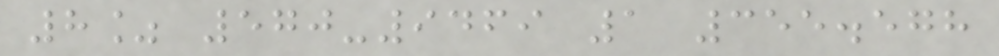8% 570-9469 1 355.578
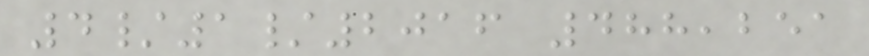4/1/2016 488,251
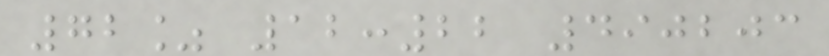72% 12:22 490203
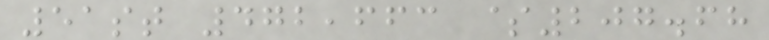51st 472,663 $207.68
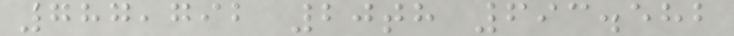787,792 20th 693.582
